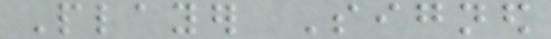Player Signed
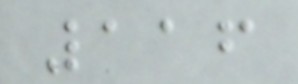116
